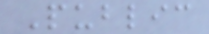Public
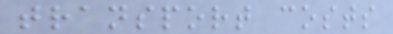transport costs
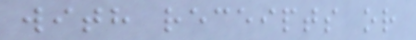with receipts or
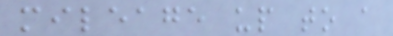mileage up to a
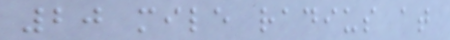20 mile radius at
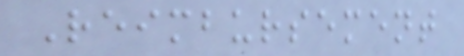Reimbursement
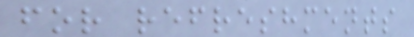for refreshments
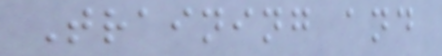Training and
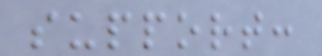support:
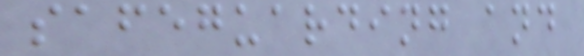safeguarding and
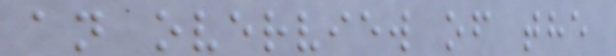an overview of the
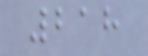218
